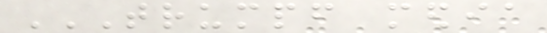TRUMPF MEDIA
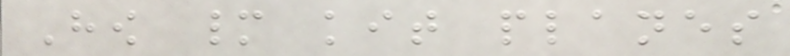How many kit planes
